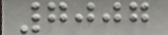7007
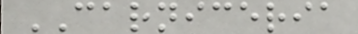CARNICERIA
